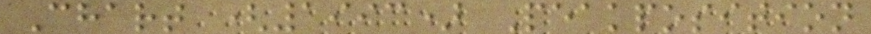Chart (1993) Peakposition
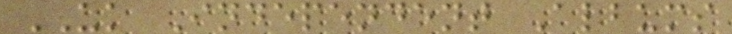UK Independent Albums
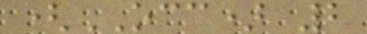(OCC) 2
